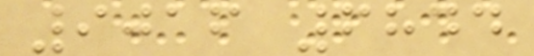9016 6844
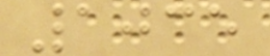1035
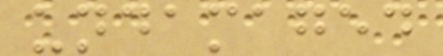undamaged
